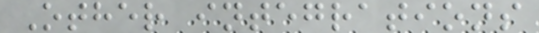Other integrations
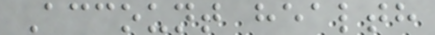Account health
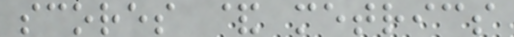scores & metrics
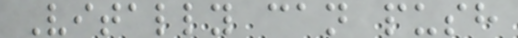Vitally can push
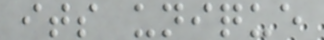its unique
